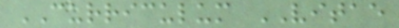CURRICULUM VITAE
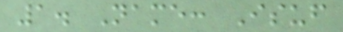1. Name: Isuf
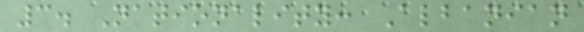3. Nationality: Albanian
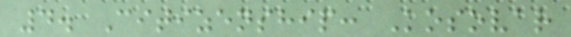4. Citizenship: Kosovar
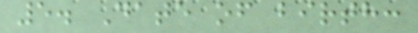5. Date of birth:
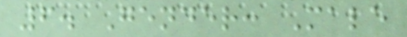6. Gender: Male
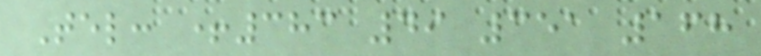Tel: +383 49 351 168
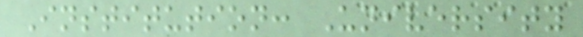Institution: University
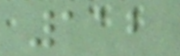112
